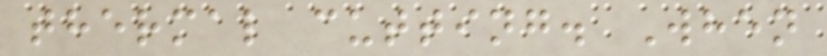thermal cutting. When
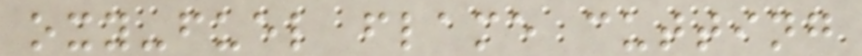oxy-fuel flame cutting
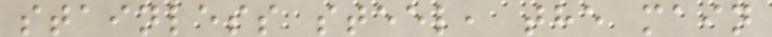stainless steel, the main
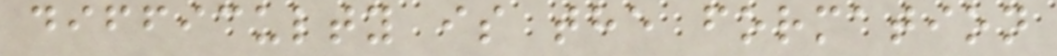difficulty is the formation
